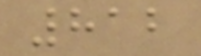812
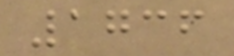1736
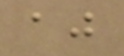aj
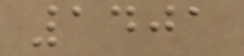1401
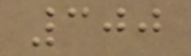300
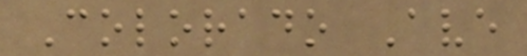Colorado Ave
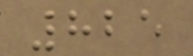825
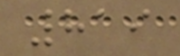819
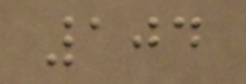104
